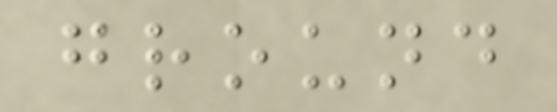ground
